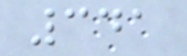341
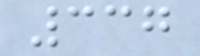337
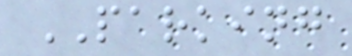PARKING
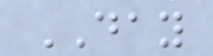DAY
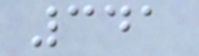341
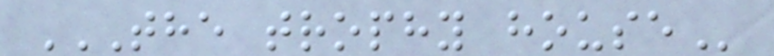THE TROPHY HOUSE
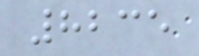8235
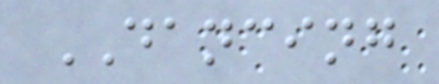DANCING
